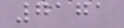7171
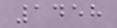1458
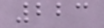223
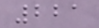221
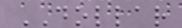DOLLAR
